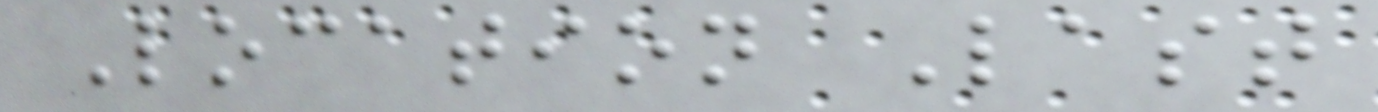Location Last
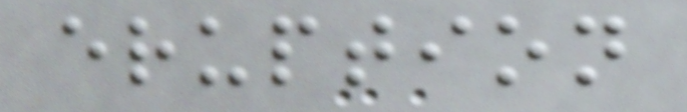eruption
